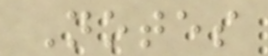Notes
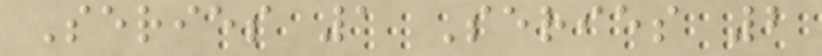Series 1 Series 2
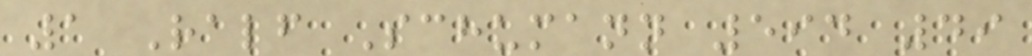1 Ralf Schumann 594 49
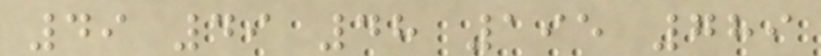49 49 48 195 789
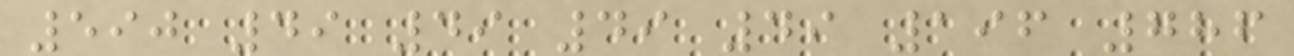590 49 49 49 49 196 786
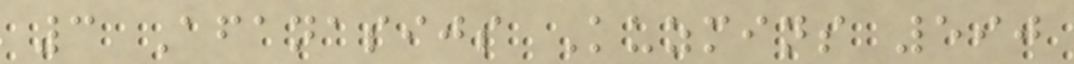3 Afanasijs Kuzmins 590
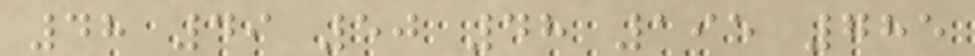48 49 50 48 195 785
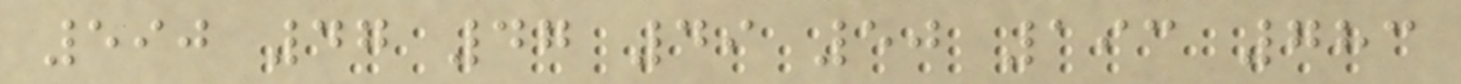590 47 47 49 50 193 783
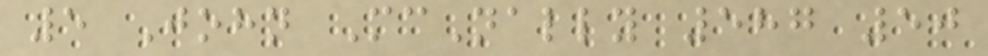5 John McNally 587 50
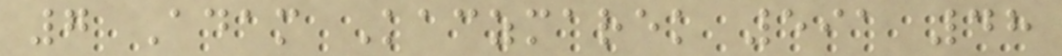7 Adam Kaczmarek 591 48
